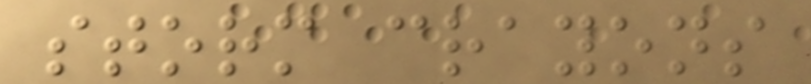storm crayons
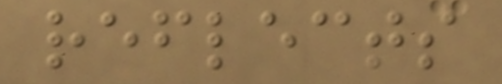reflects
